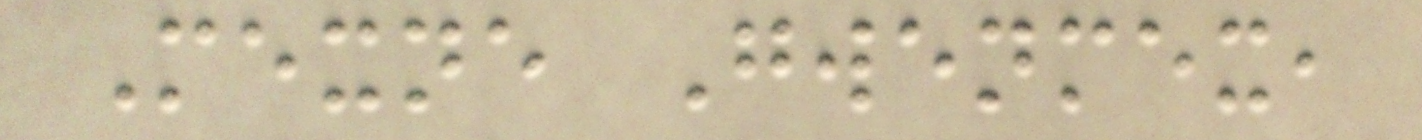Mexne Gwenmex,
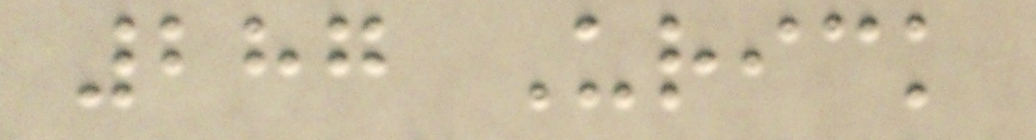287 Urick
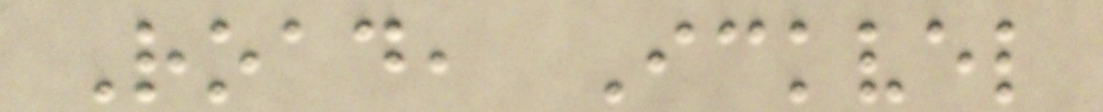Road, Ickvel
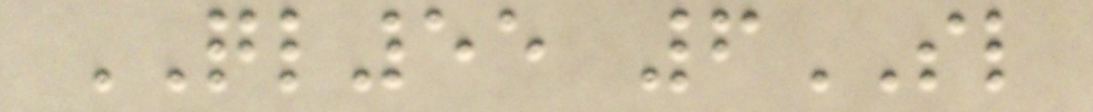QL55 6SL
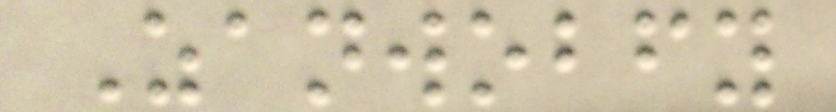Zanwobfy
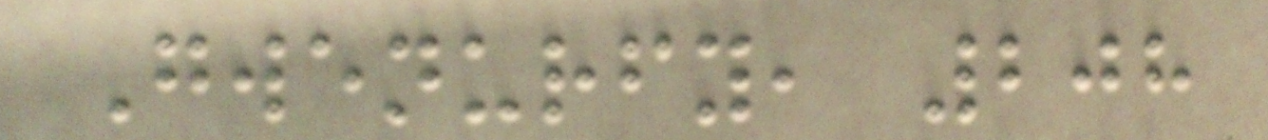Gwenurfy, 208
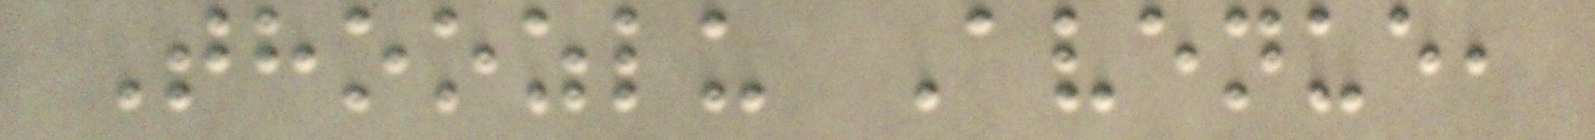Thoozlu Avenue,
